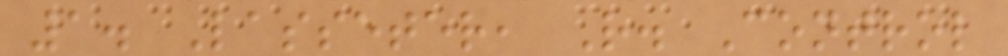1. Lasseter, R. Control
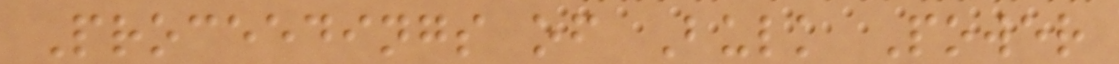Proceedings of Bulk Power
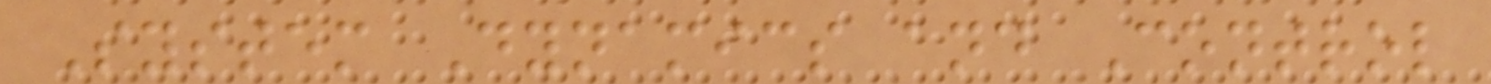System Dynamics and Control
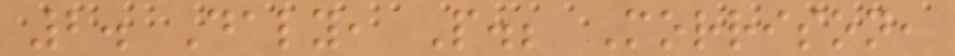2. Daly, P.; Morrison,
